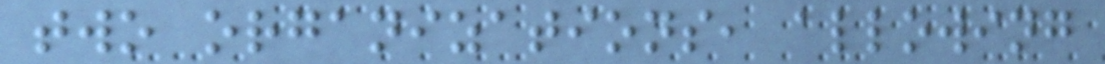two organizations, allowing
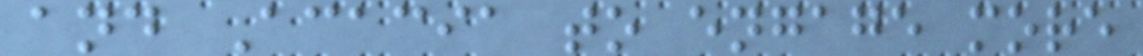and Acacia to engage more
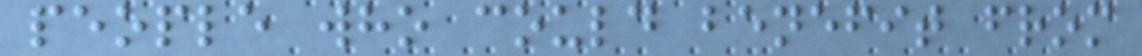people who could benefit from
